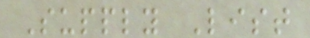Supply List
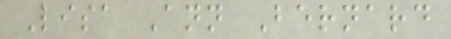Lisa Ann Bernard
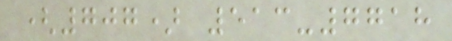(707) 513-7718
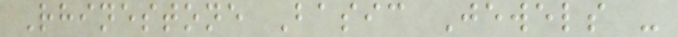Rhinestone Basic Jewels -
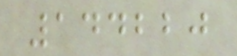144220
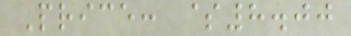Price: $8.00
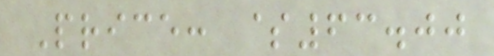Price: $63.00
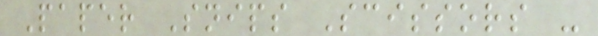Paper Snips Scissors -
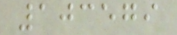103579
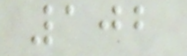102
